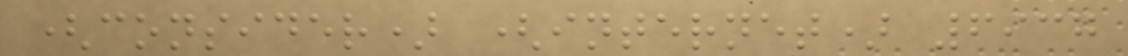(consider) (internet) 6937
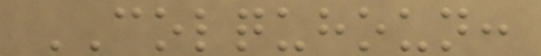COLQUHOUN:
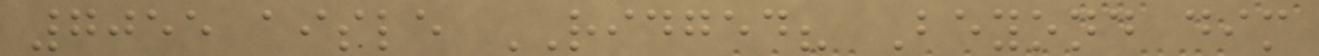7055 aisle RIDGED? Beyond dim
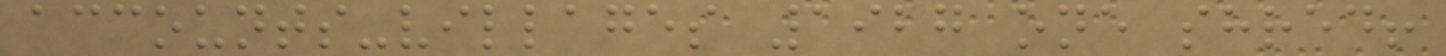accounts-villages 1927 one shred!
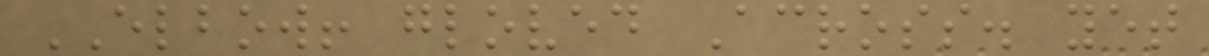ELBOW! gloved Across. yet
